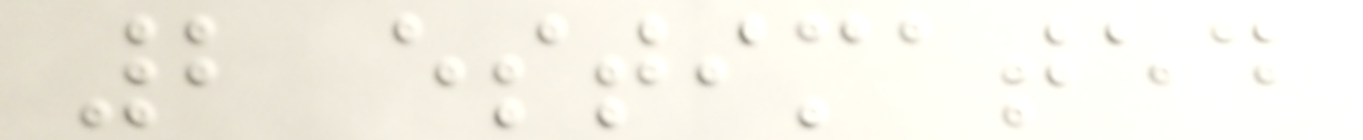2 estimated
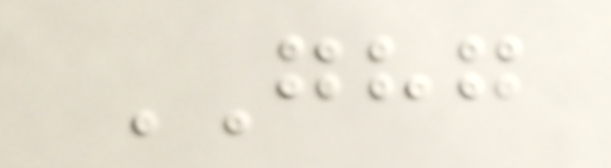GHG
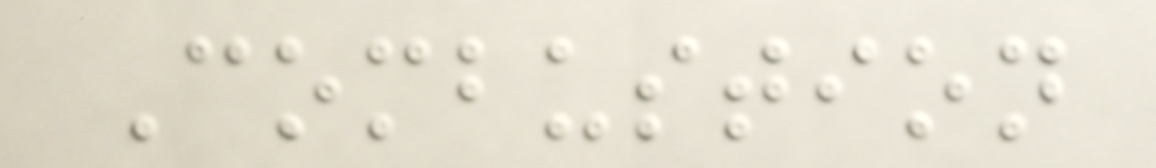Combustion
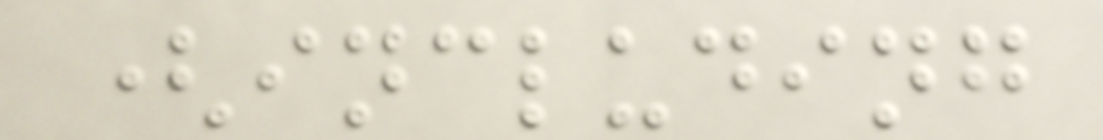(including
